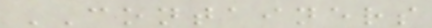CONTAINERS
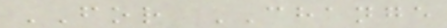FOR CHANGE
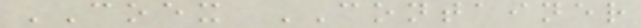COEX CONTAINER
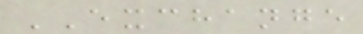EXCHANGE
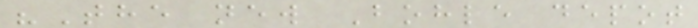"The new Bohle depot
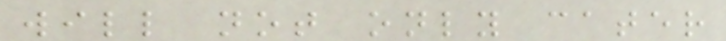will not only cater
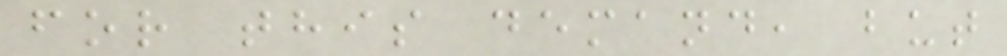for this demand, but
